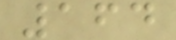164
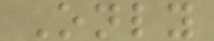Only
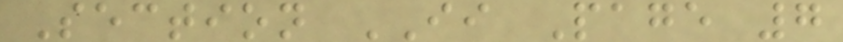Section II Page 7
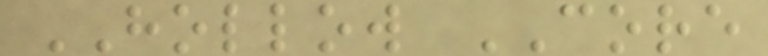HOLLOW CORE
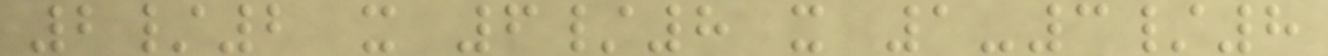2/2 x 6/8 x 1-3/8
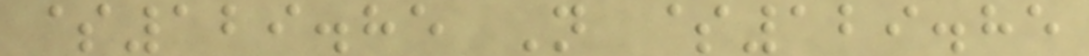$129.85 N $129.85
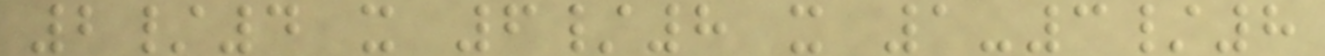2/4 x 6/8 x 1-3/8
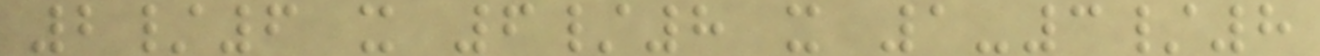2/6 x 6/8 x 1-3/8
